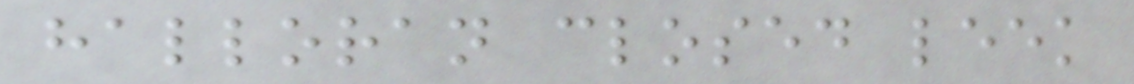halloran closed leek
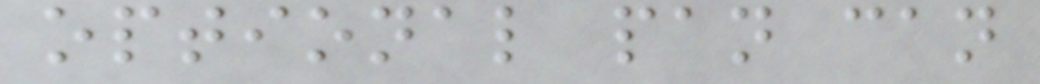optional pan can
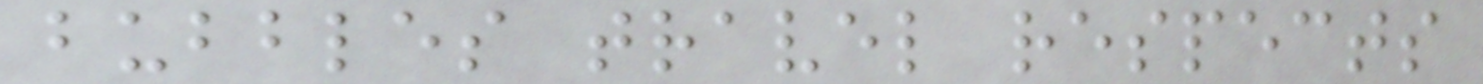bubbles travel respects
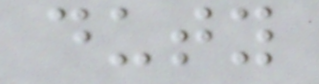duty
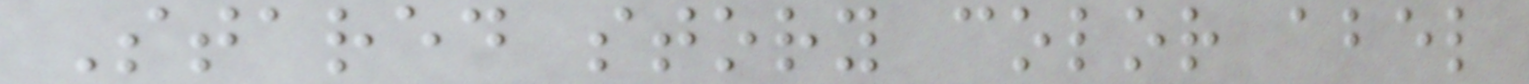Stared story color abel
